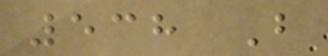538 B
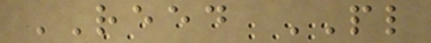REED PL
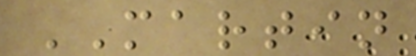MARTIN
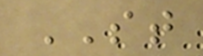ST
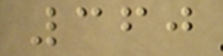360
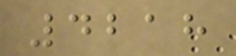4218
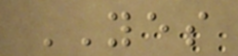YES
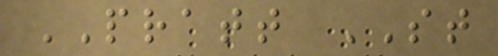PRATT ST
